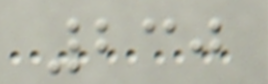230
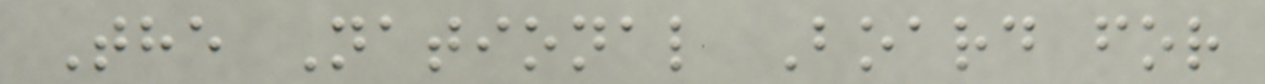The National Board for
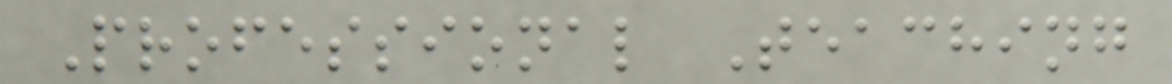Professional Teaching
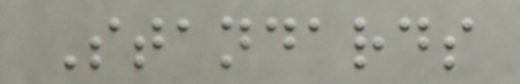Standards
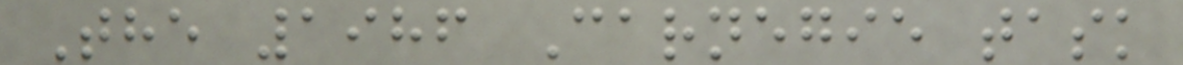The 1986 Carnegie task
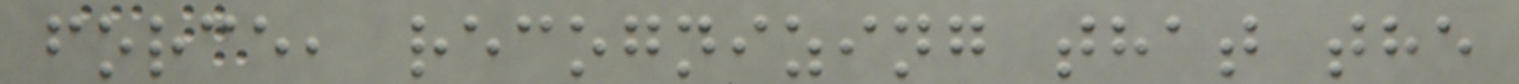force, recognizing that the
